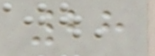28
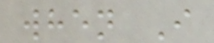when I
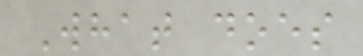What does
